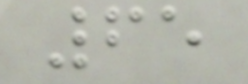65
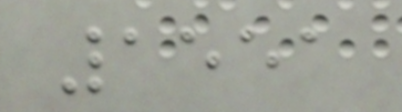1551
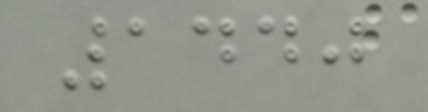1440
